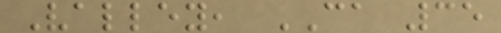Valley, CA 35
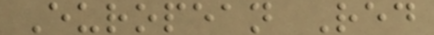European Red
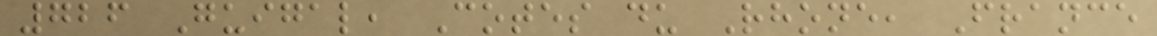726 Guigal, Cotes du Rhone, France
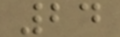24
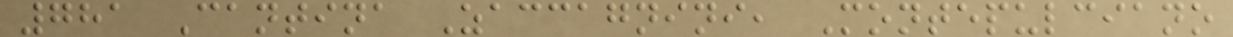781 Cantina Zaccagnini, Montepulciano
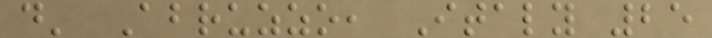d' Abruzzo, Italy 25
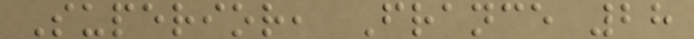Superior, France 28
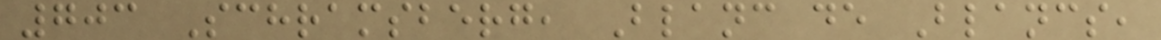703 Schramsberg, Blanc de Blancs,
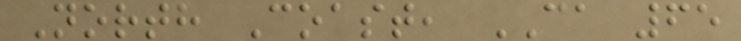North Coast, CA 65
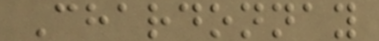Chardonnay
